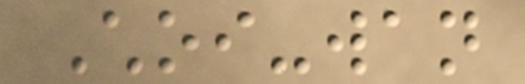Choi-wan
